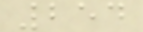254
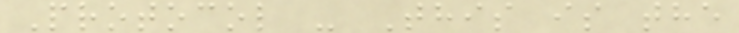Protocol - This is the
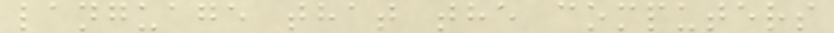language that the computers
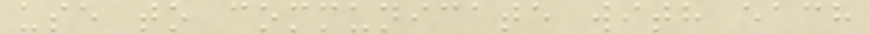use to communicate with each
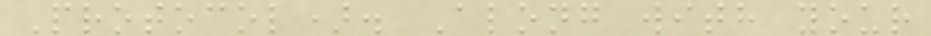Protocol). Along with your
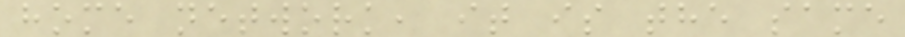home network, it is the same
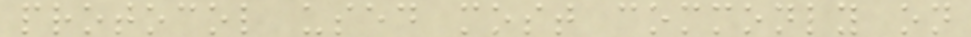protocol used most commonly on
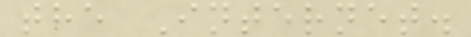the Internet.
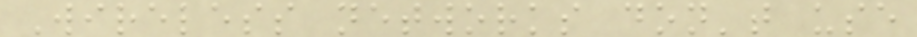Wireless networks don't use
